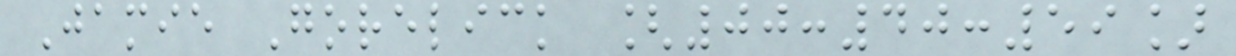Jamie Gorelick [00:40:59]
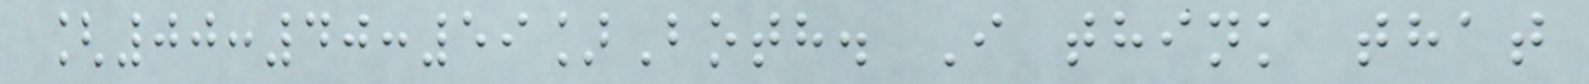[00:40:59]Both. I think that
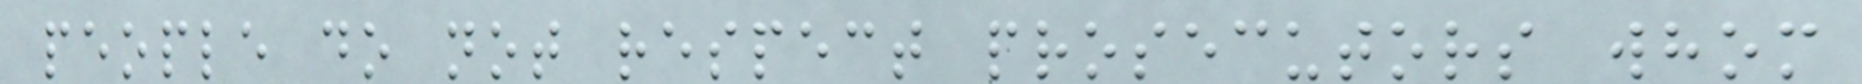people do not respect prosecutors whom
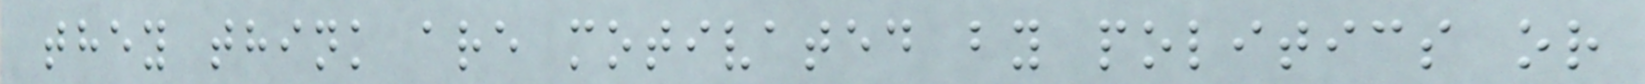they think are motivated by politics or
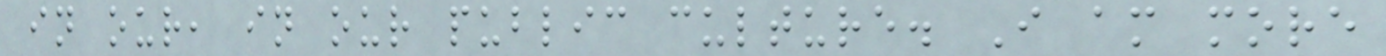in our, in our public culture. I am more
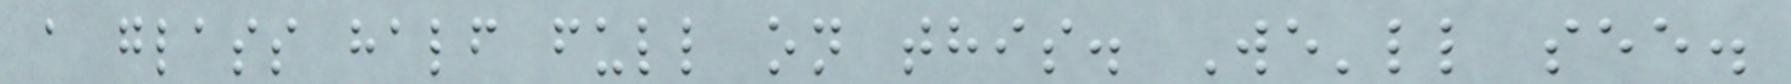a glass half full on this. We'll see.
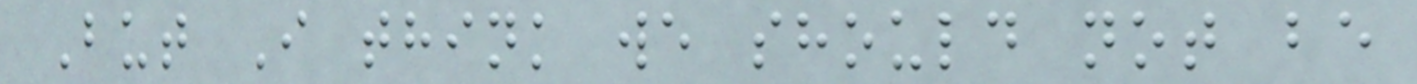But I think we should not be
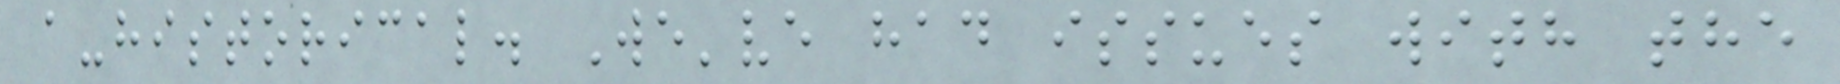a-historical. We've had issues with the
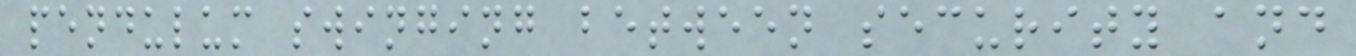pendulum swinging between security and
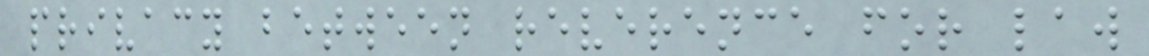privacy between reverence for law
